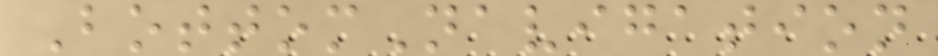BottomNavigation
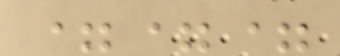===
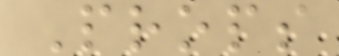Props
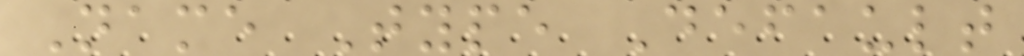Name Type Default
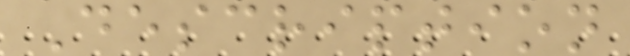Description
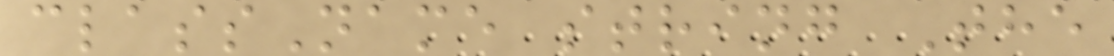className string The
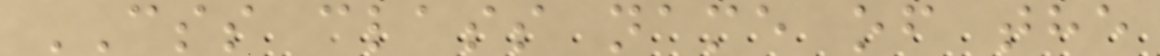CSS class name of the
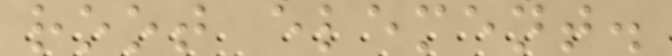root element.
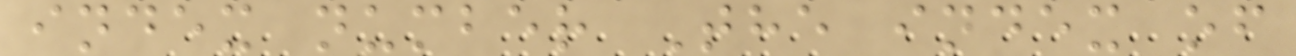index number The index of
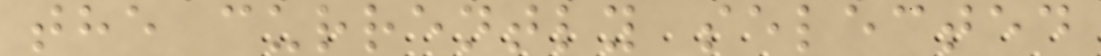the currently selected
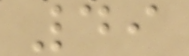49
